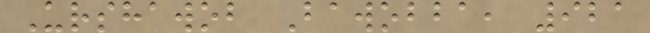Urshawob Bawobba, 921
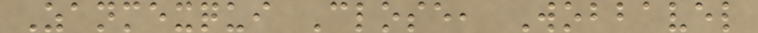Zanmexqui Close, Wobbavel
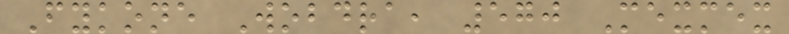Fykone Wobdra, 570 Mexmex
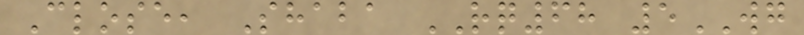Close, Shaba RQ68 5WG
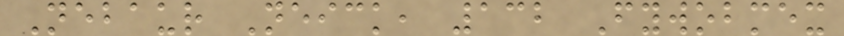Nebaur Neick, 132 Fywobmex
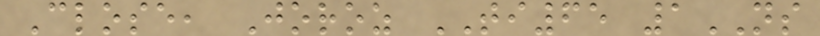Close, Joroz TI65 1NS
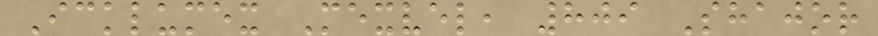Icklumex Mexvel, 809 Shajor
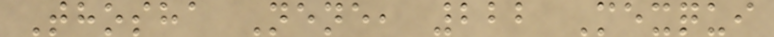Thosha Nene, 222 Mexqui
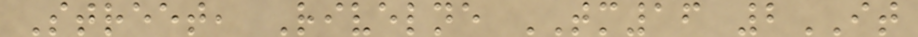Street, Rivelne TM16 2IT
